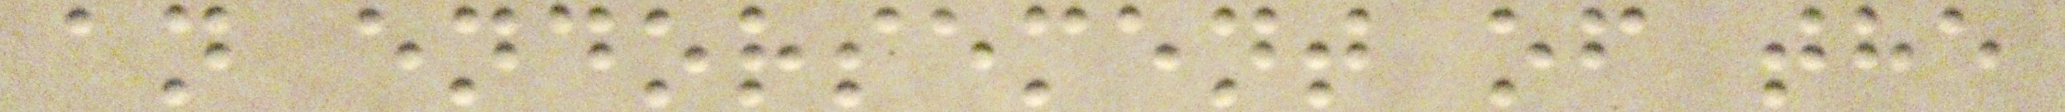an endorsement of the
